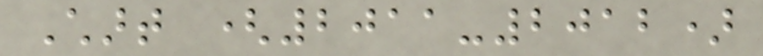Chart (2011-2012)
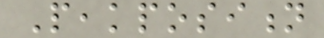Peakposition
